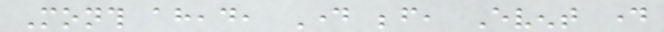Month ahead, Day before, Event day
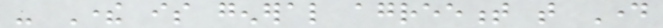- There is general agreement that Day
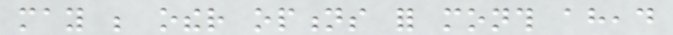may be other options for month ahead
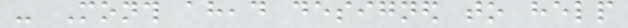- Month ahead designed to help
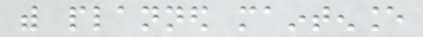with planned maintenance
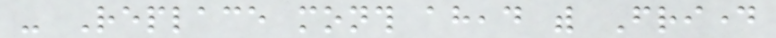- Replace month ahead with Friday
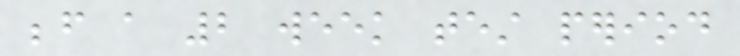before a 2 week test period
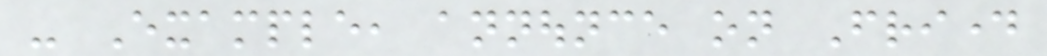- Example, announce on Friday
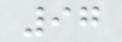97
